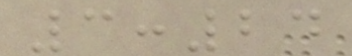3:24
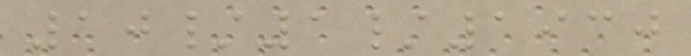10/1/1930
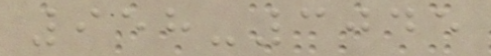958-3045
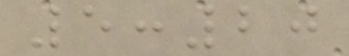5:20
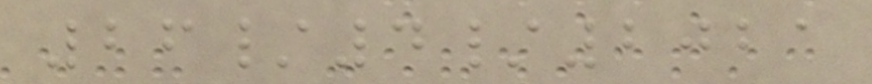26/4/2021
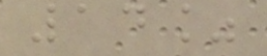14%
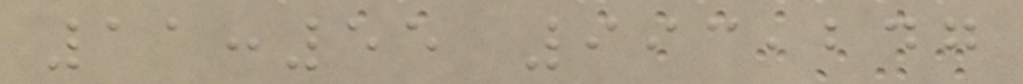11:55 993,247
